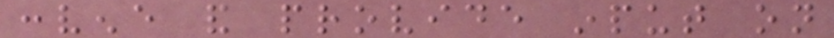convene and provide input on
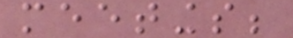meetings;
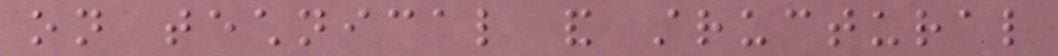on technical and structural
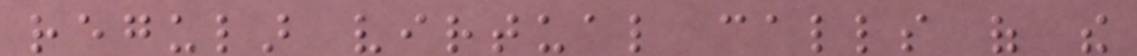regular virtual calls of the
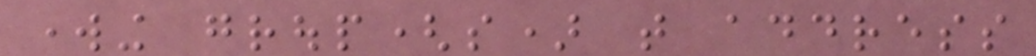working group(s) that address
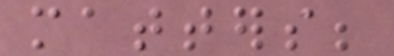matters;
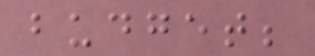budget;
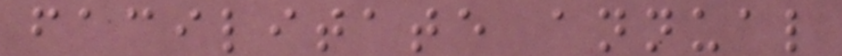facilitate annual
